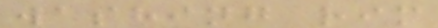washing rim
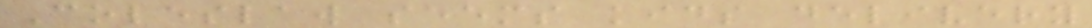Coleslaw seems kids delivery
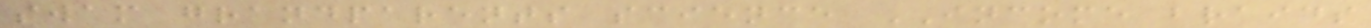swam grandparents science INCOME braids
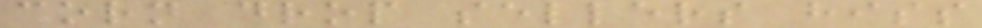corn drop sellers hiss
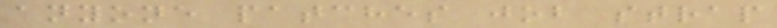anyone patches job strap
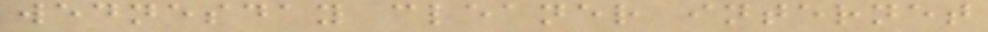wednesday cleaner internet
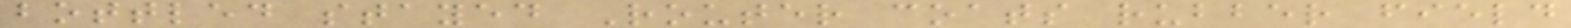bottled stayed Router coats rubber field
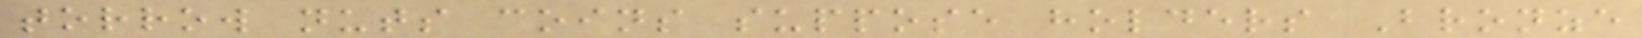torrow nuts coins suppose holders Bronze
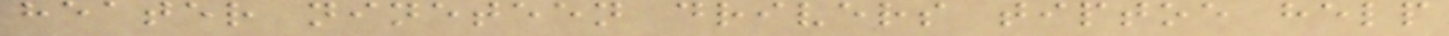heater nineteen drivers tiptoe help
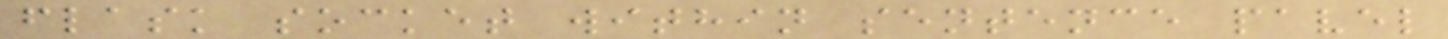flask socket within sentence pavel
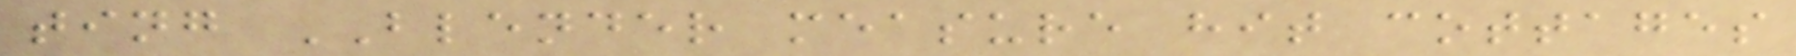ting BLENDER measure hit cottages
